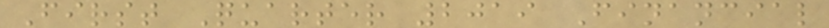First Quarter 2019 Financial
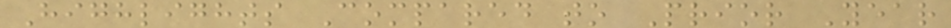Highlights Compared to Prior Year
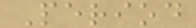Period
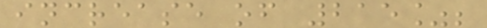increase of 215%;
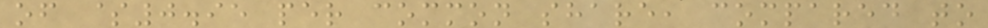of $0.95 per common share, compared to
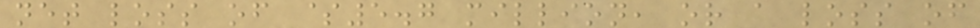net loss of $5.7 million, or a loss of
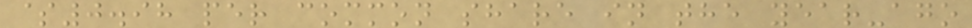$0.98 per common share in the year-ago
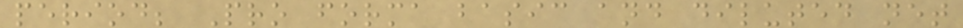period; Pro forma basic and diluted net
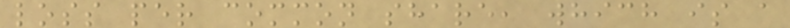loss per common share, which is a
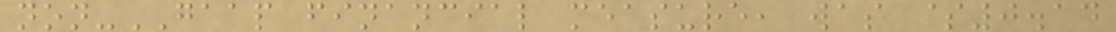non-GAAP financial measure, was $0.14
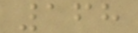168
